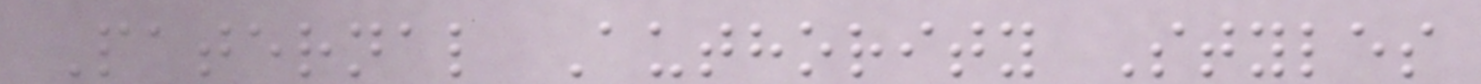Paternal Authority Styles
